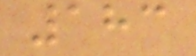183
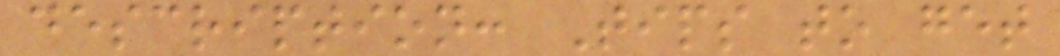description: Tips to get
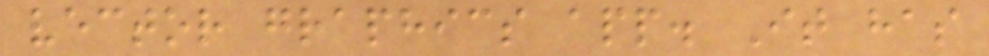vector graphics app. It has
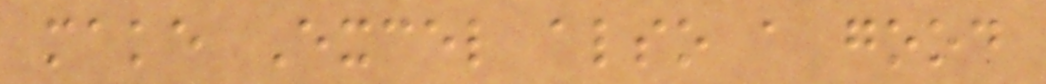make Excel also a good
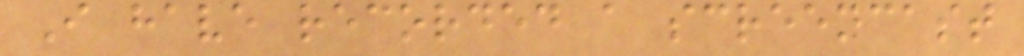I have recorded a screencast
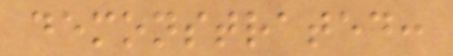demonstrated:
